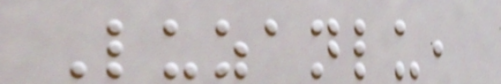Luzanlu,
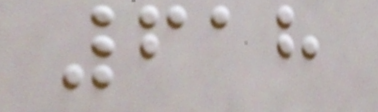618
